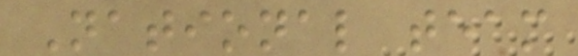National team
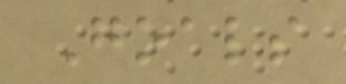Goals
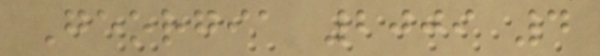Georgia 2009 4
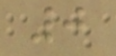0
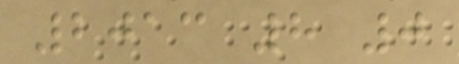2013 8 0
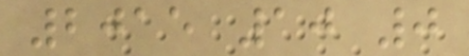2015 10 0
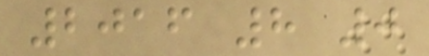2016 8 0
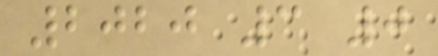2020 3 0
